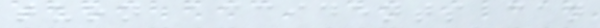turn accidents can
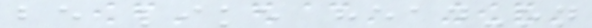be like head-on
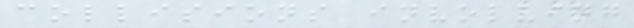collisions involving
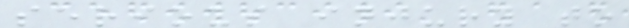serious injury to
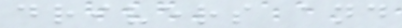drivers and
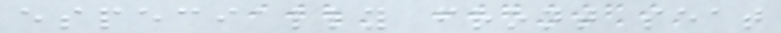especially front seat
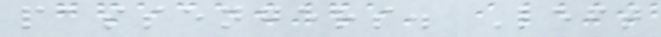passengers. Left
